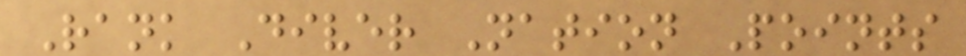Rank Diver Nation Points
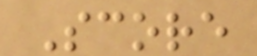Score
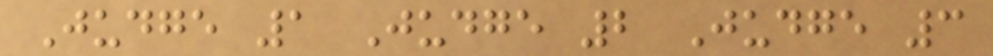Judge 1 Judge 2 Judge 3
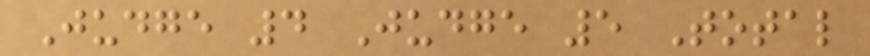Judge 4 Judge 5 Total
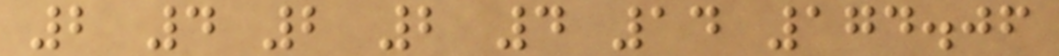2 4 2 2 4 14 174.06
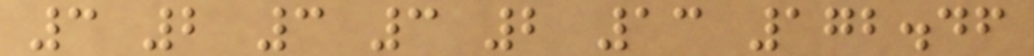3 2 3 3 2 13 172.46
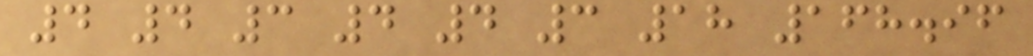4 4 3 4 4 3 18 168.96
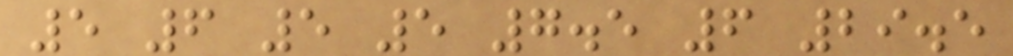5 6 5 5 7.5 6 29.5
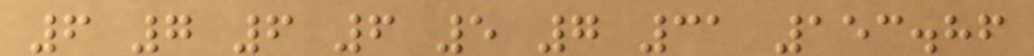6 7 6 6 5 7 31 153.86
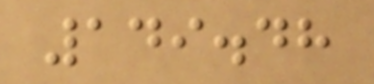149.48
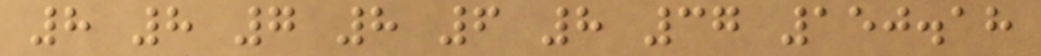8 8 7 8 6 8 37 150.18
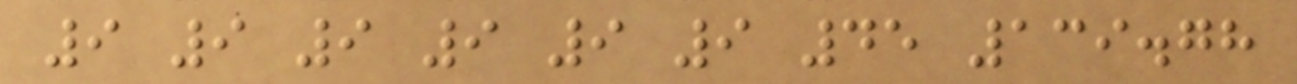9 9 9 9 9 9 45 139.78
